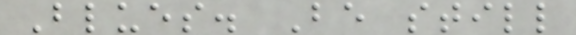Blues. Be still
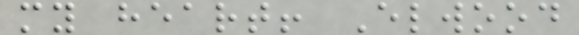my heart! Elwood
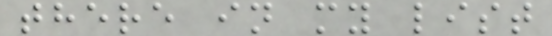there in my list
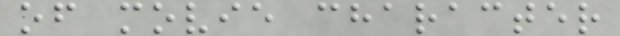of movie character
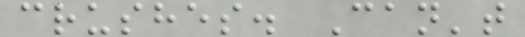crushes. Can't
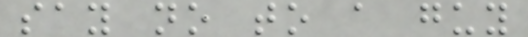say no to a guy
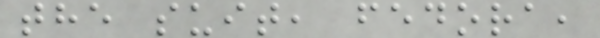the suit, fedora,
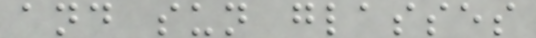and sun glasses
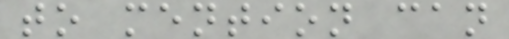to mention can
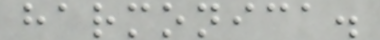harmonica.
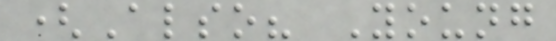(Also? Young
